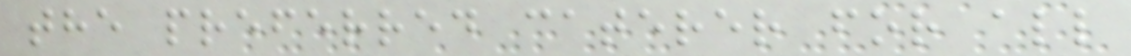the preferred caterer for all
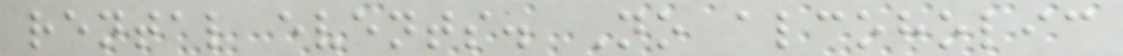rental events. No alcoholic
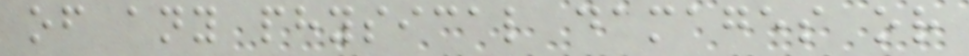of any physical damages or
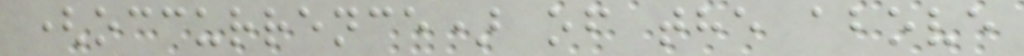(occurrence) of the above
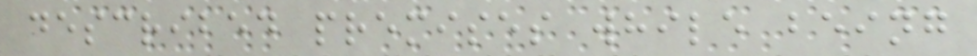described premises while being
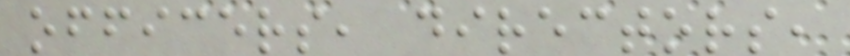officers, directors,
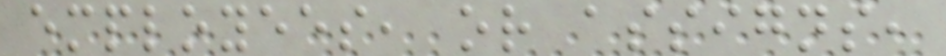employees, or assigns,
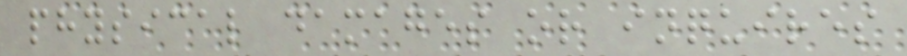physical damages or inquires
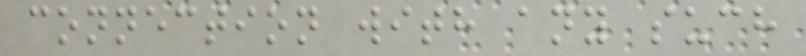connection with any such
